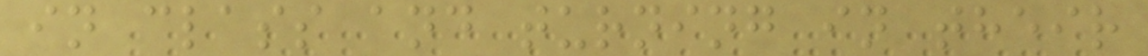in class and turning in their
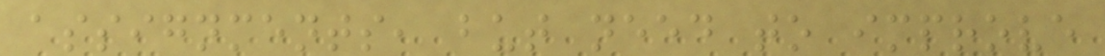assignments, but need to improve
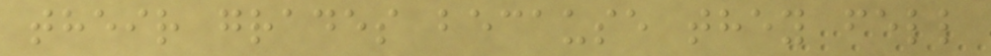their grades because they fell
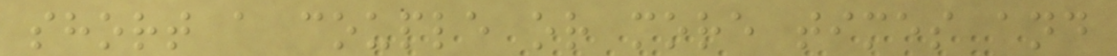short a couple or more times and
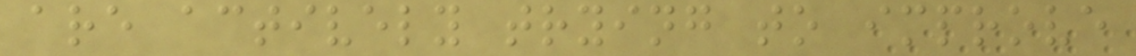are actively trying to improve
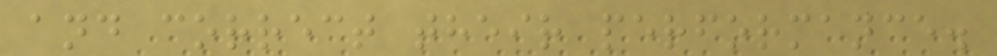and correct their performance.
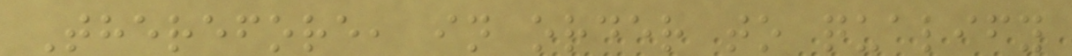Therefore, in order to qualify
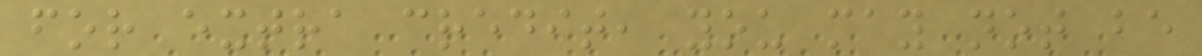for extra credit, you may not be
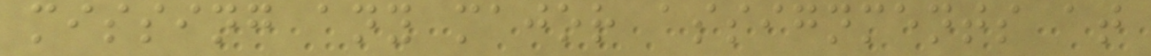missing any major assignments at
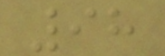98
